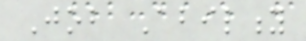Job Ability
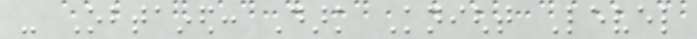- Obtained: Dark Knight Level
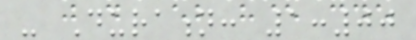- Duration: 1:00
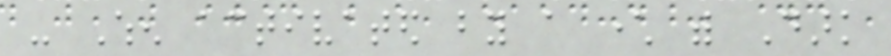- When activated by a character with Dark
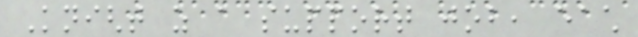Knight as a support job, each
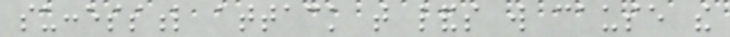successful attack that lands will cause the
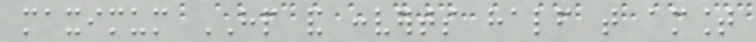maximum HP and converts half that amount
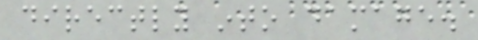directly into damage.
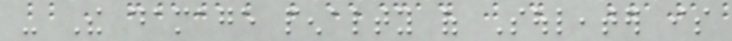- The damage penalty of Souleater is
